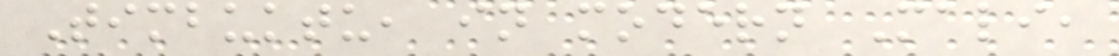Timbuktu, in modern Mali,
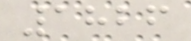1826
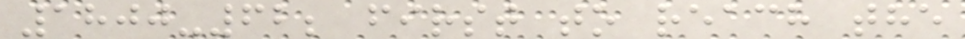1800-62; first to reach the
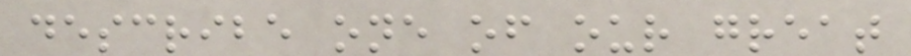describe one of our great
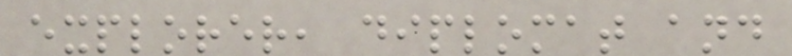explorer, diplomat and
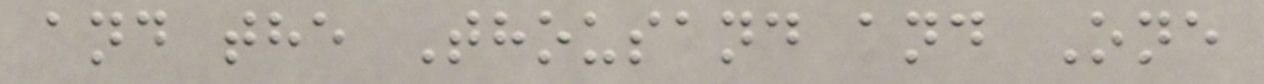and the Thousand and One
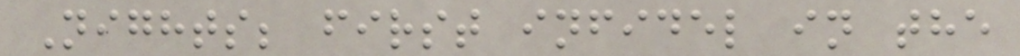Nights; first infidel in the
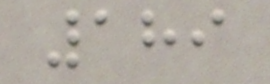189
